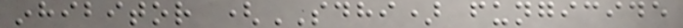inhibitor (SDHI) fungicide
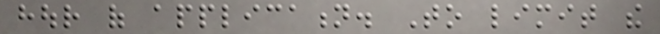hour of application. To limit the
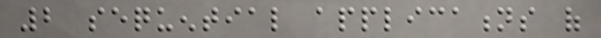2 sequential applications of
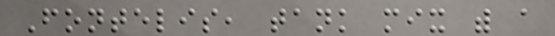Fontelis, tank mix with a
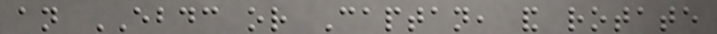an EBDC or Captan, and rotate
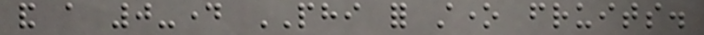and a 0-day PHI for stone fruits.
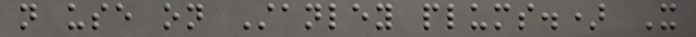not use on Stanley plums.) It
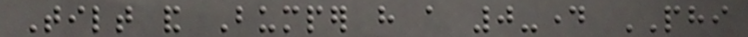Tilt and Bumper have a 0-day PHI
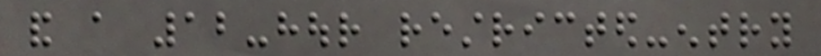and a 12-hour restricted-entry
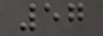57
